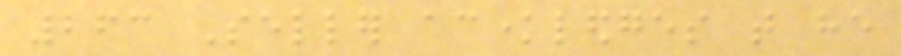263 Seller acknowledges that he
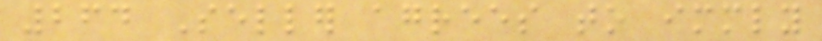264 Seller agrees to immediately
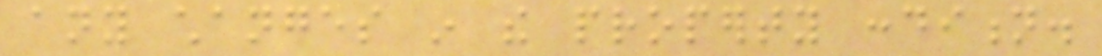any changes in the property condition.
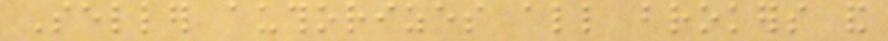Seller authorizes all brokers and
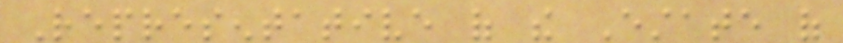Representative of the Estate of
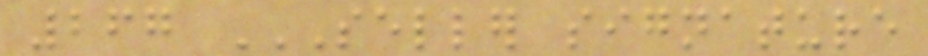267 SELLER SIGNATURE
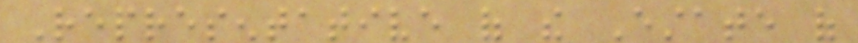Representative of the Estate of
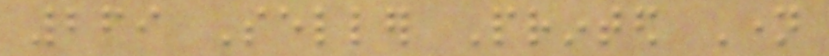269 Seller Printed Name
